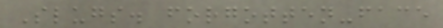Slugs. forgotten-face
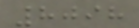8098
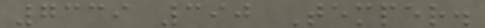7339 390 Temper.
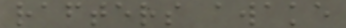rafters awake
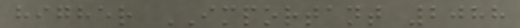higher IMPORTANT 2088
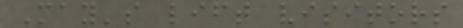May's lift visitors
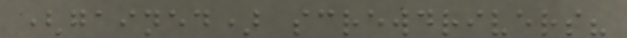(gained) screwdrivers?
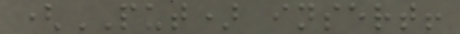(PUT) insert!
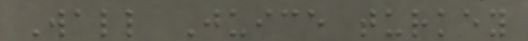Wall Juice turkey
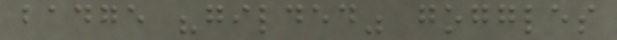badge "gilded" goggles
